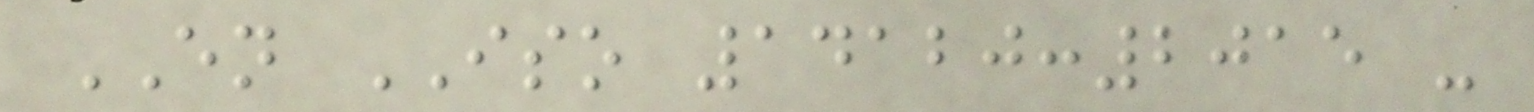EN ISO 14120:2015 -
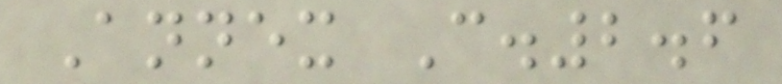Annex C.2.6
